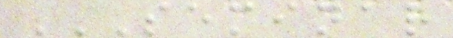SEMINAR
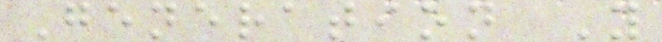Generation Y
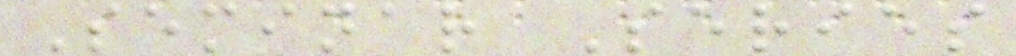Seminar Series
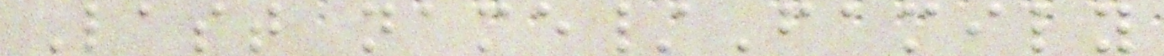Last name/Family
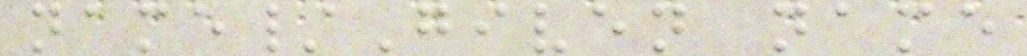name/Given name
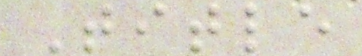Title
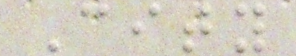City
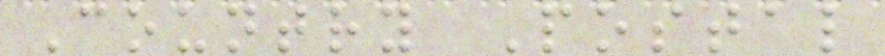Country Postal
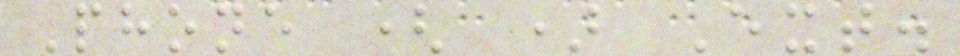Phone ( ) Ext.
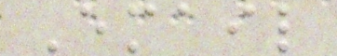Email
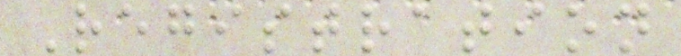Registration
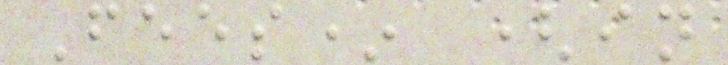Fees* (in
